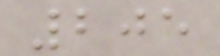205
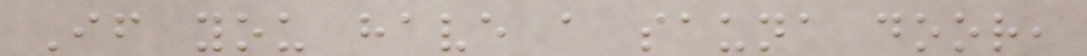If you have a sauna door,
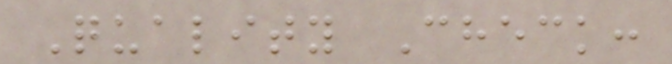Quality Check:
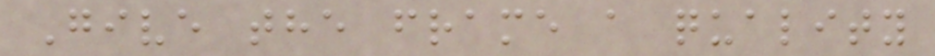Give the frame a quality
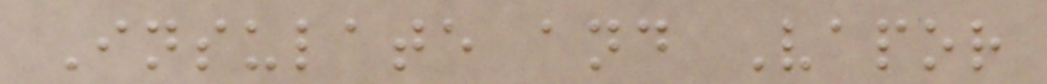Insulate and Vapor
